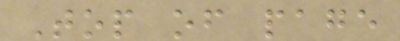Top of page
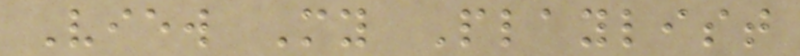View My Playlist
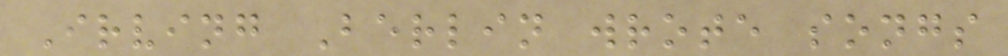Irving Berlin wrote songs
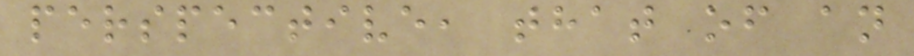perspective, that of an
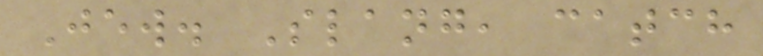Jew. Slang, catch
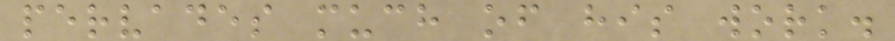pervades much of his work.
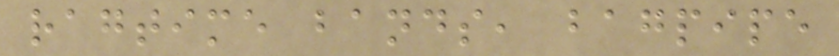ragtime bands, bagpipe
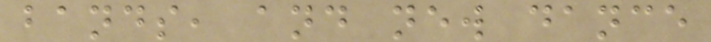bands, and new dance
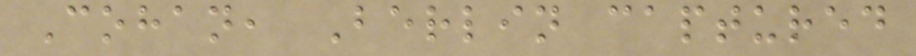Cohan, Berlin captured
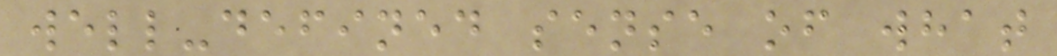well-defined sense of what
